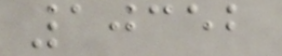10352
